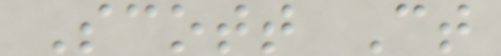Scott Ct
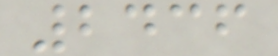2436
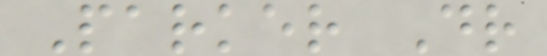Parker Dr
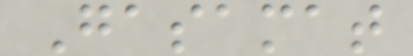Gasamat
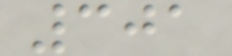301
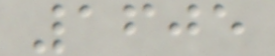1605
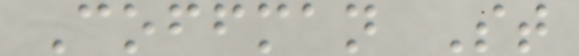Coffman St
